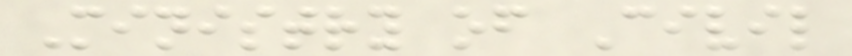Ministry of Civil
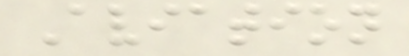Aviation
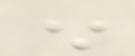*
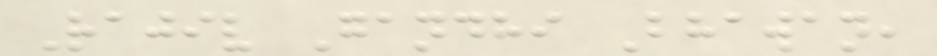Rajiv Gandhi Bhawan,
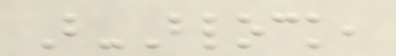B-Block,
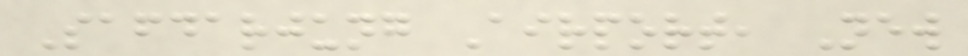Safdarjung Airport, New
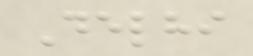Delhi
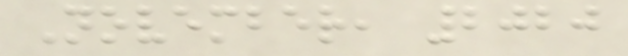November, 2020
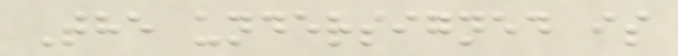The undersigned is
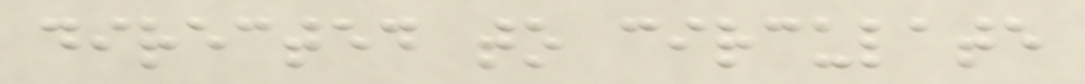directed to circulate
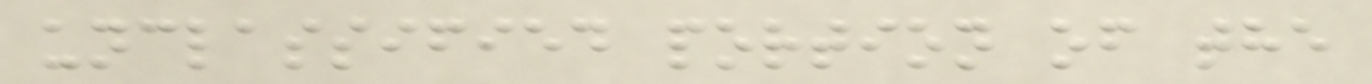unclassified portion of the
